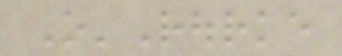O'Rourke
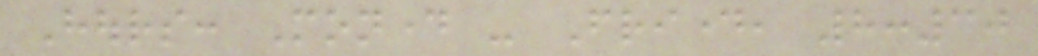Hours: Monday - Friday, 8:30
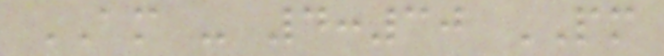AM - 4:30 PM
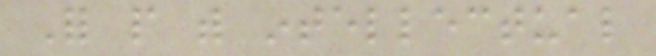For people with intellectual
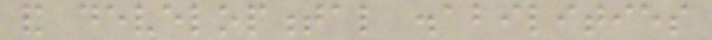and developmental disabilities
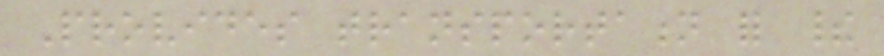Provides transportation for their
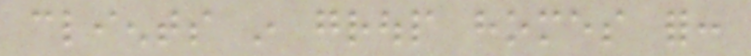clients in group homes for:
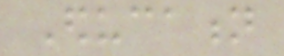Education
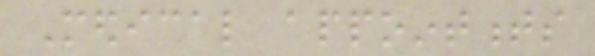Medical appointments
